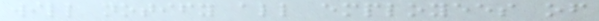will notify all employees of
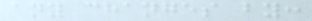any changes by:
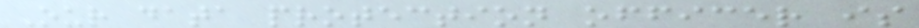Our data protection officer is
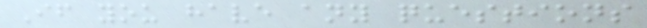If you have any questions
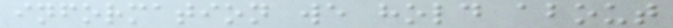information we hold about
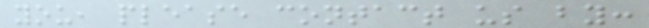you, please contact us by:
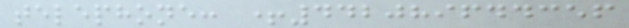telephone: +442089644356
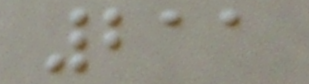211
